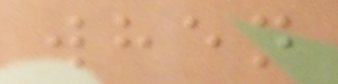when
